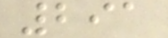291
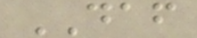DAF
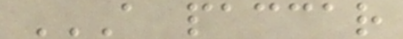A PACCAR
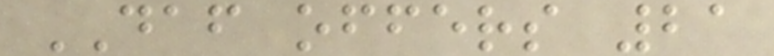DAF offers 21
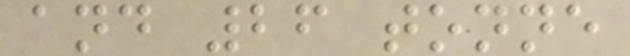and 26 tonne
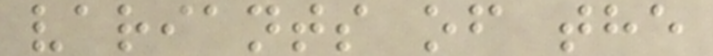variants of the
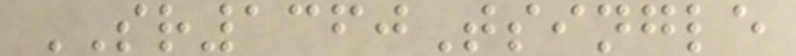SR1360Tsingle
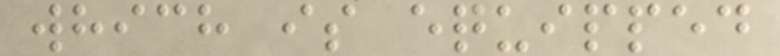which is equipped
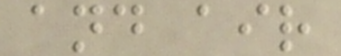and air
